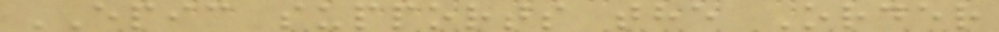EPIC supports the Order
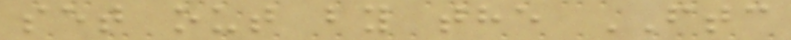set out by the FTC
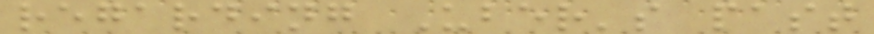regarding Uber's past
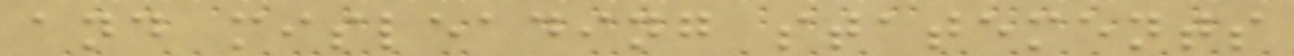and misleading statements
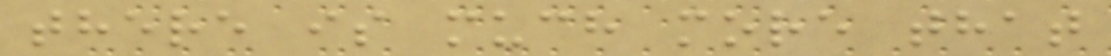there is much more that
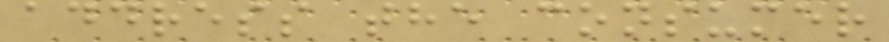address the consumer
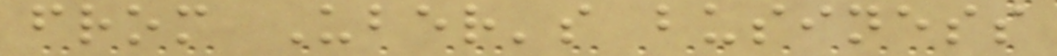from Uber's business
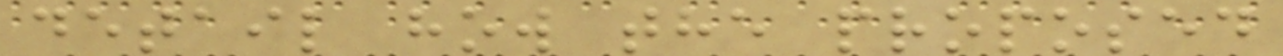detail how the proposed
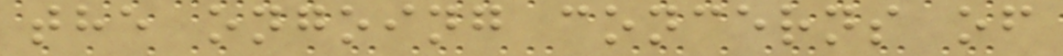the ongoing concerns of
